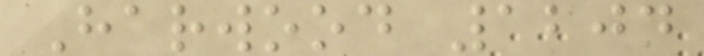Harwood 1204
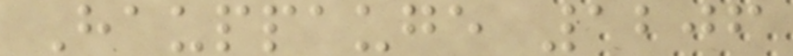Hauppauge 1206
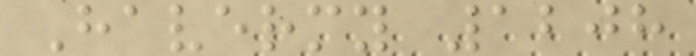Havermy 1208
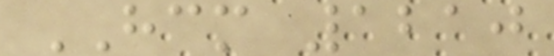HCM 1210
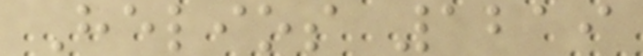Helios 1219
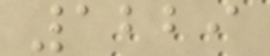1229
